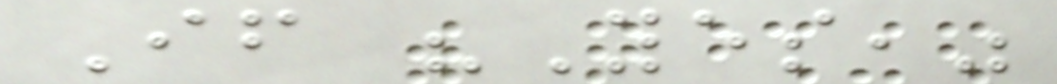If "Yes,"
